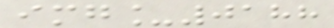img_0188
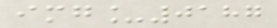img_0187
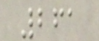261
